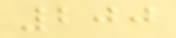200
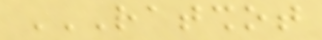RATSHOT
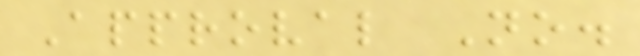Approval No.
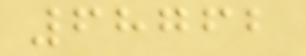68762
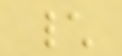\
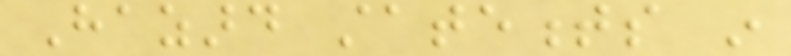Hazard statements in
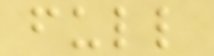full
